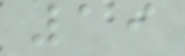19
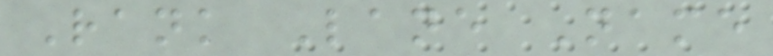Rank Lane Name
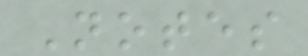Notes
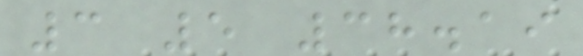3 5 38.19
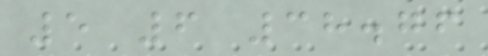5 6 38.76
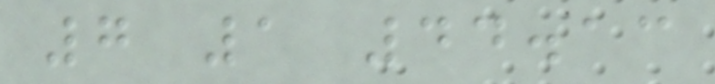7 1 44.13
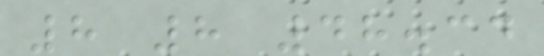8 8 48.34
